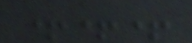+++
